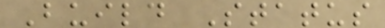Build Status
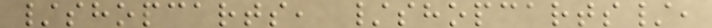/shopcarts, /shopcarts/,
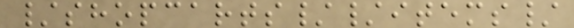/shopcarts//items/
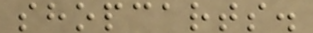shopcarts.
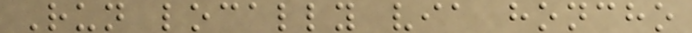Run locally via honcho
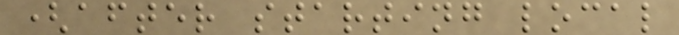(after starting local
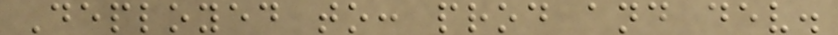Deployed to: prod and dev.
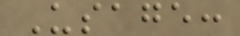Usage:
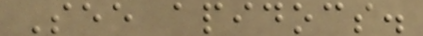See apidocs.
